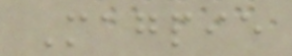Magpie
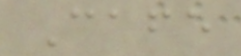Cafe
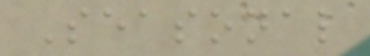Seasonal
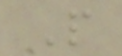P
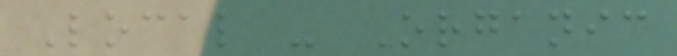Local - Organic
